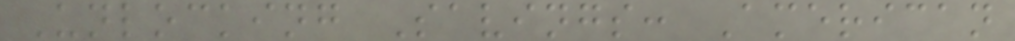Unlocking Savings: American
